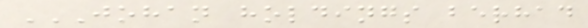JOHAN HOLDINGS BERHAD
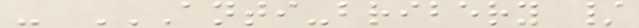- ANTI-BRIBERY /
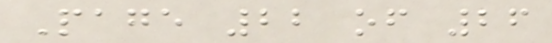Page 22 of 26
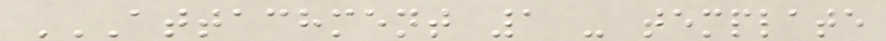ATTACHMENT 1 - TEMPLATE
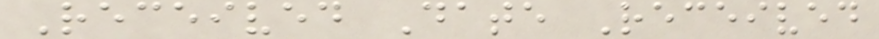Received Date Received
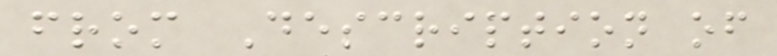from Description of
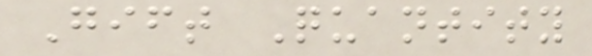Gift Quantity
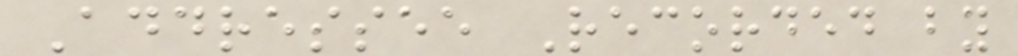Addressee Recorded by
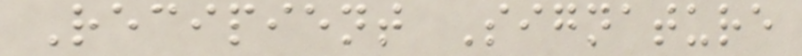Recipient Signature
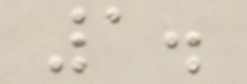1.
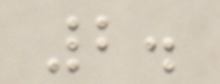2.
